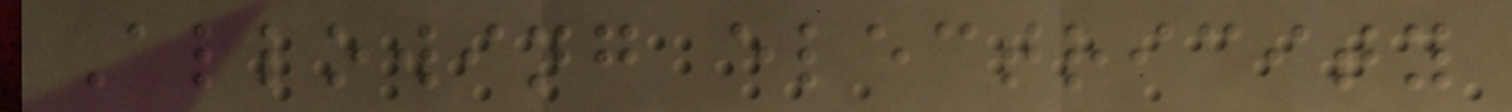Allowing electricity
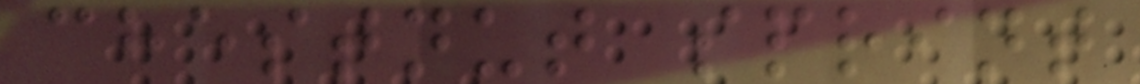chestnut sprint
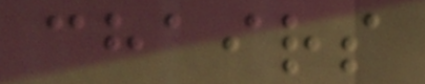chairs
